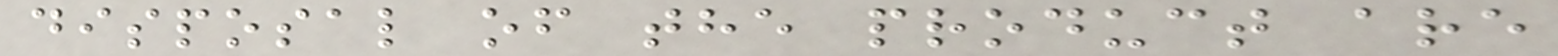disposal of the product are
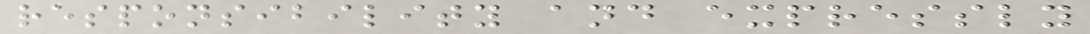responsibility and expressly
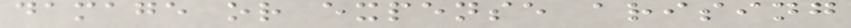damage or expense arising
